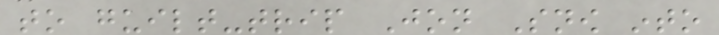to guilt-trip Jon Snow into
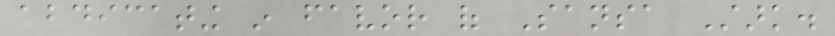abdicating in favor of Sansa Stark.
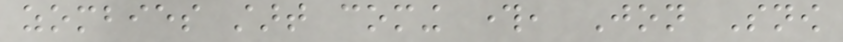zombies start coming through, Jon Snow
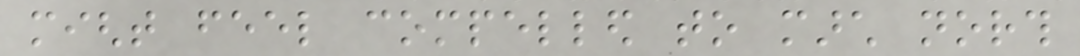might feel compelled to march north
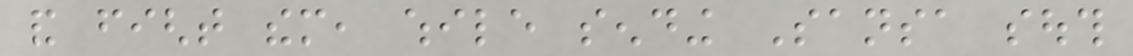and fight them, while sending Sansa south
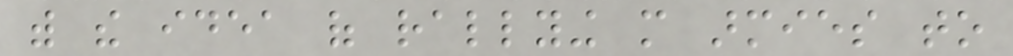with the idea of rallying more armies to
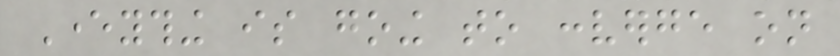Everything is going to converge on
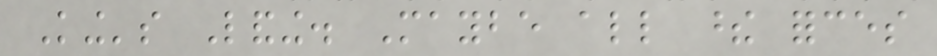King's Landing. Maybe all these forces
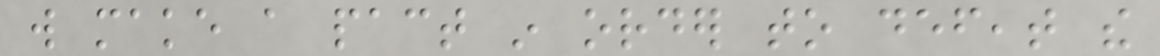will make a pact in order to defeat the
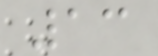13
